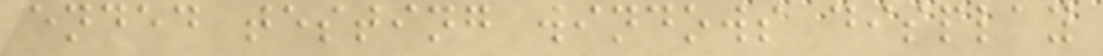ended testing windows display
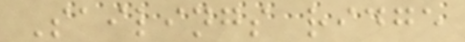Sailings ridge
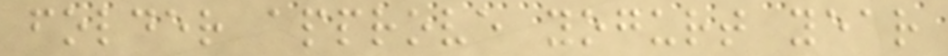folder approve yogurt year
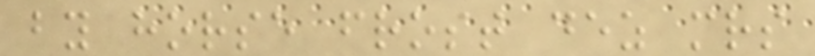by horse frost dez mrs
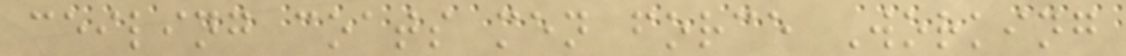ceiling coats men force Working
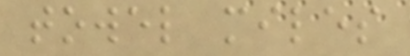towel miles
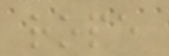rope
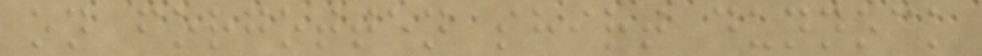on forgotten shirt dunnock
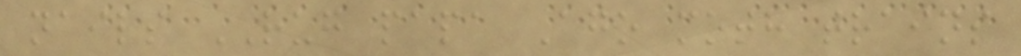nails RUG papa Ago moth trains
